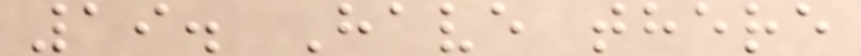19. Have there
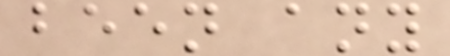been any
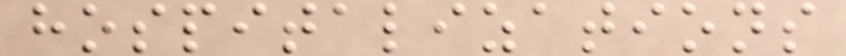hospitalizations
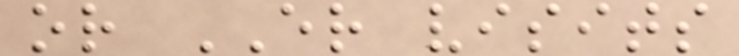or ER visits
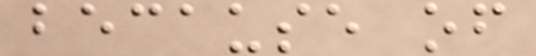because of
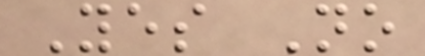Yes No
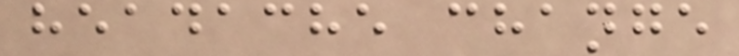headache change
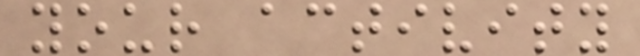your activity
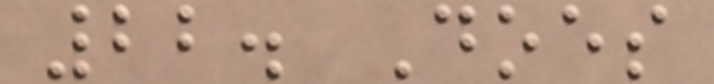22. Does
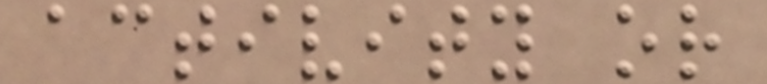activity or
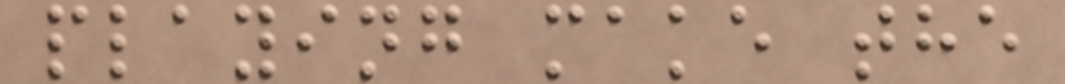playing make the
